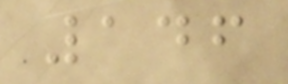146
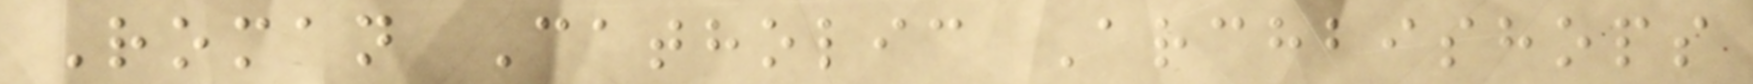Roman Catholic Archbishops
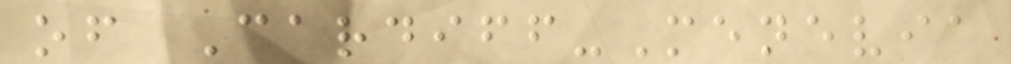of Cardiff-Menevia
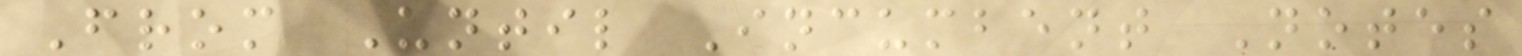From Until Incumbent Notes
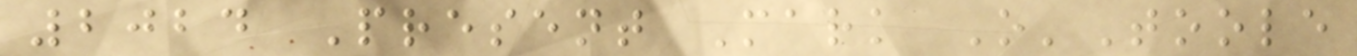2024 Present Mark O'Toole
